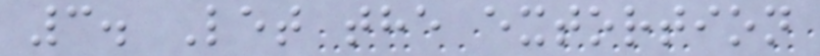3. Let the extortion
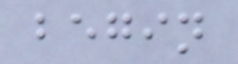begin
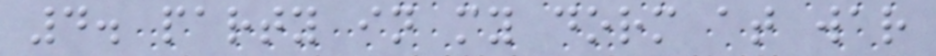4. party in my dorm at war
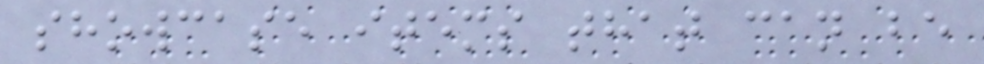showcase items that can be
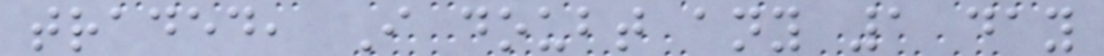traded, I doubt any 1 day
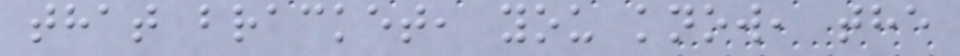that bracket, you know, the
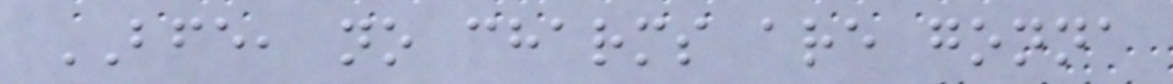BFE, no charms are gonna
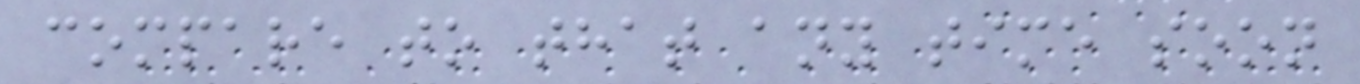compare to that any time soon
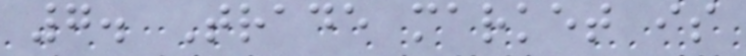7. Trade market is
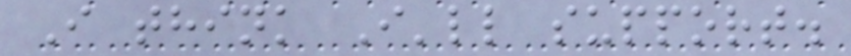I think I'll support.
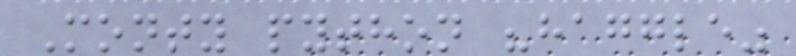Monty python "haggle"
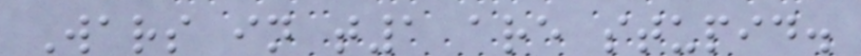Wars in t1 are stupid.
